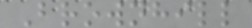Brownhill
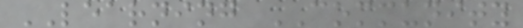LEARNING COMMUNITY
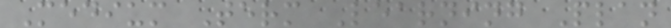Medium Term Learning Plan
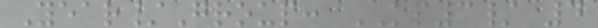Year/Group: KS3/ 4
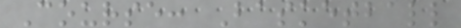Course: Basketball
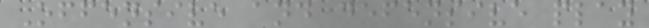Offensive and defensive play
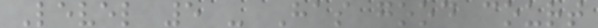Level 5 - Has good court
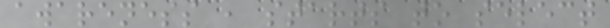awareness , starts to select
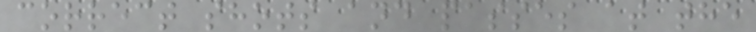correct shots and passes at the
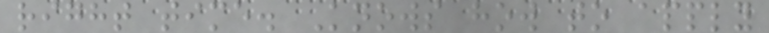right time. Knows how to apply
